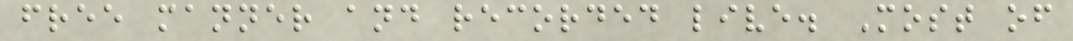free manner and recorded live. Most of
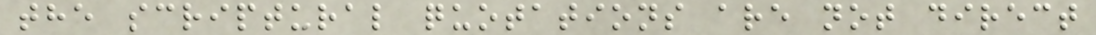the scriptural quotations are not direct
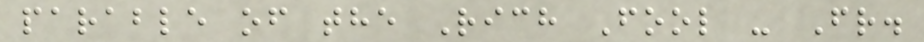parable of the Rich Fool - Fr.
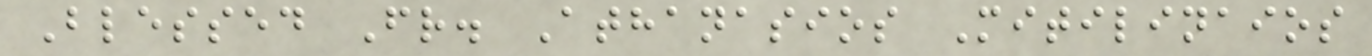Blessed Fr. Athanasios Mitilinaios
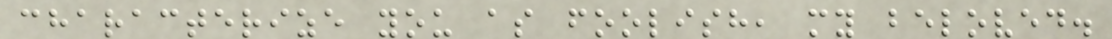characterize you as foolish, my beloved.
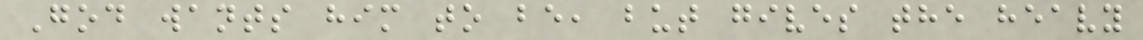God wants him to be, but gives the heavy
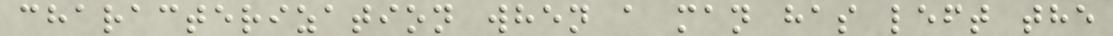characterization when a man has left the
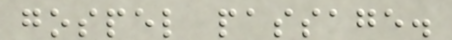gospel passage.
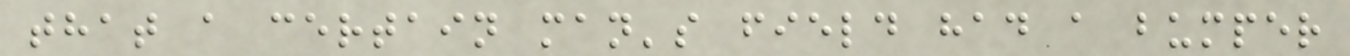that a certain man's field had a bumper
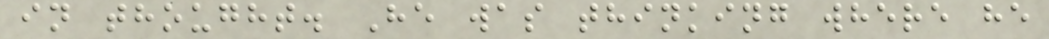in thought. He was thinking where he
